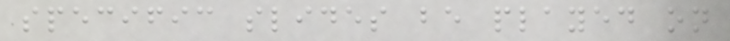specific slides be played on
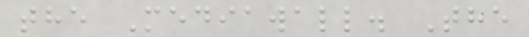the Mediawall. The
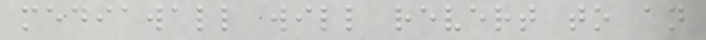mediawall will revert to an
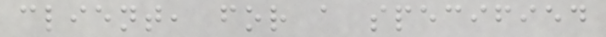client, for a specified
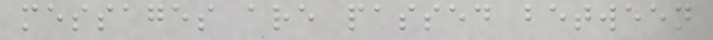messages are passed between
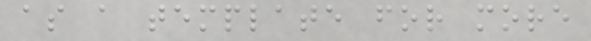as a template for more
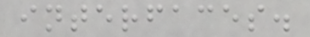interfaces.
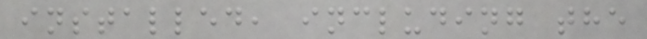installed, including the
